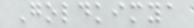Goldkimya
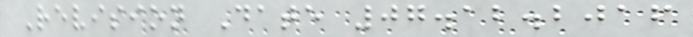Revision Date 07.12.2016
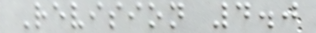Revision 4.0
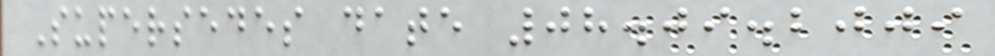Supersedes date 08.09.2009
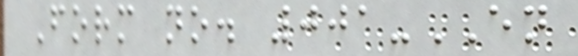Form no. 001-EN
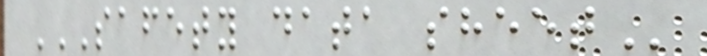SAFETY DATA SHEET
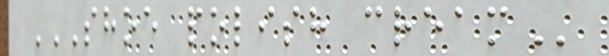SHOE POLISH CREAM
